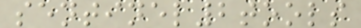sentinel2tools
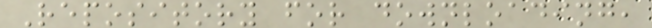Repository for downloading,
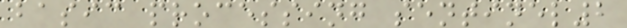basic processing sentinel2
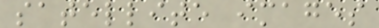satellite images
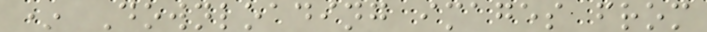* Downloading images from
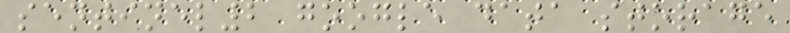sentinel2 google data storage
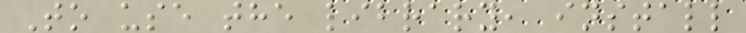To use the library, install
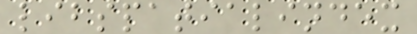libspatialindex
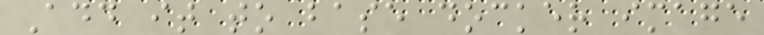Add it to base docker image
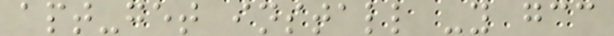apt-get install -y gcc
